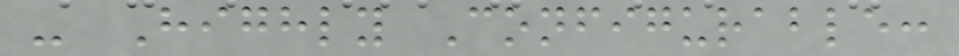- Highly Configurable:
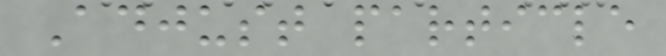Adjust particle
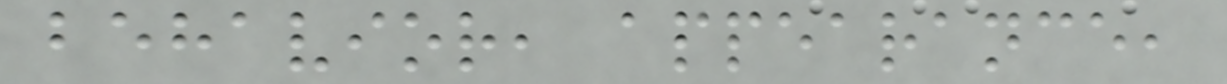behavior, appearance,
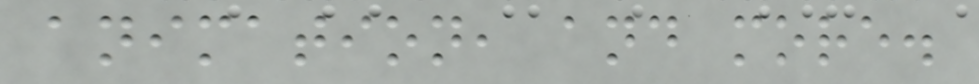animation, and more.
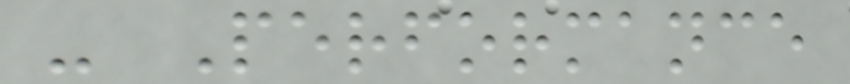- Performance
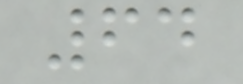64
